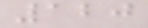120
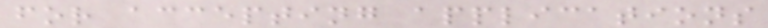for accepting applications
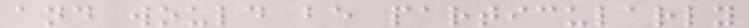and would be particularly
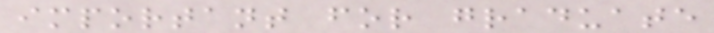important for graduate
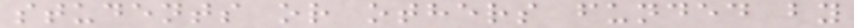students or others funded by
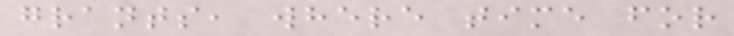grants, where time for
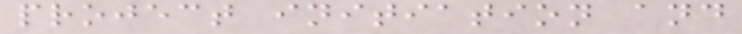project initiation and
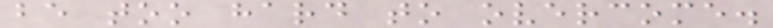be too hard to overcome.
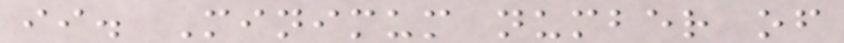ii. Minimum number of
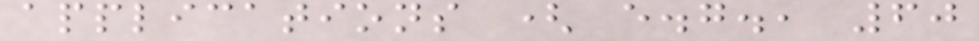applications ( e.g., 60
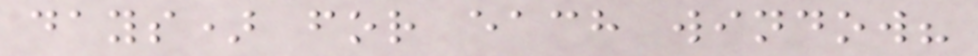days) for each window?
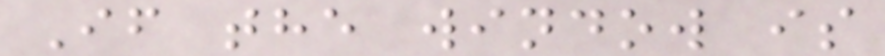If the window is
